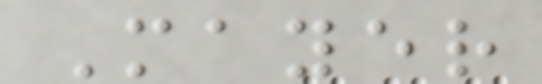Mayer
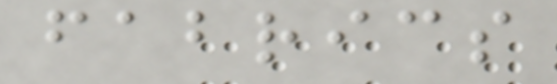fabrics
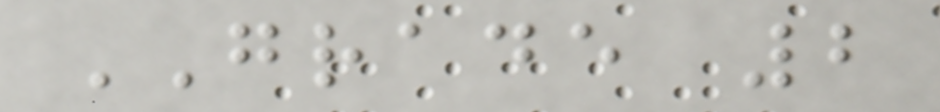GRADE 2
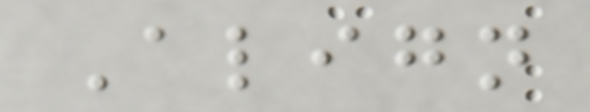Align
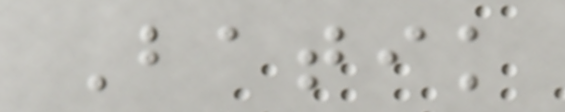Batik
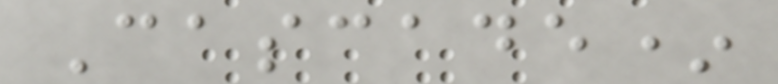Cascade*
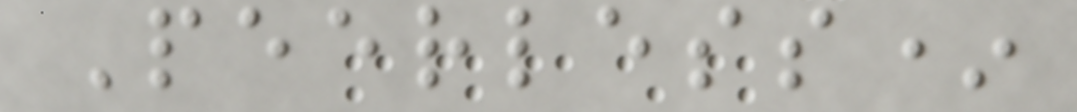Peerless*
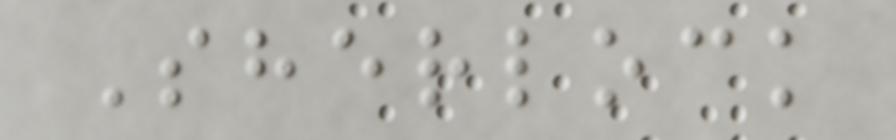Sherlock
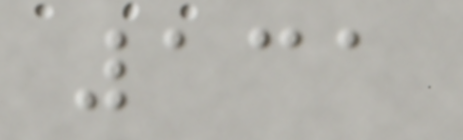131
